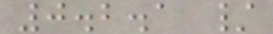0.2.1 /
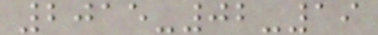2015-02-19
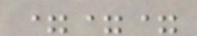===
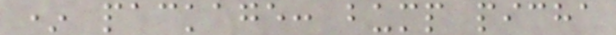* package: bump picha
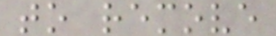to remove
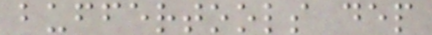buffertools dep
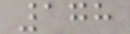178
